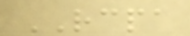RCPA
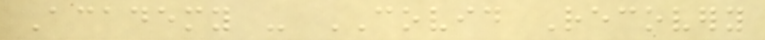Academy - COVID Recovery
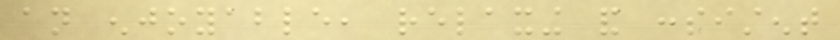an enjoyable, relaxing and consistent
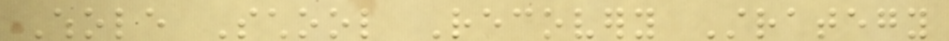Whole School Recovery Strategy
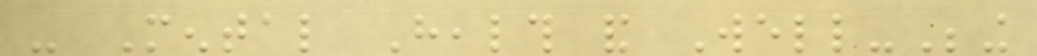- Mental Health and Well-Being
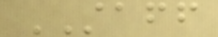STAFF
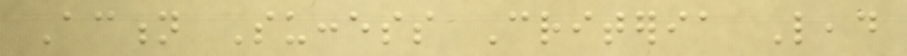Action Success Criteria Lead
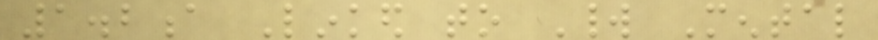1.2a Linked to World Mental
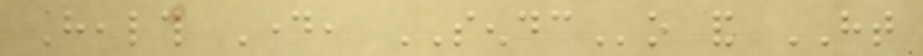Health Day, SENDCo and HT
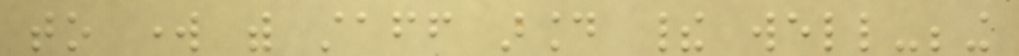to work with staff around their well-being
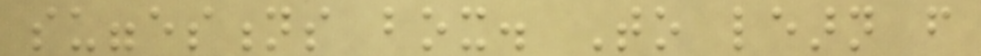suggestions box. To learn from
